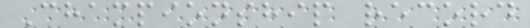Championship record
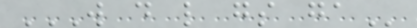W D L GS GA
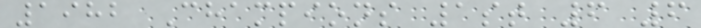1982 Champions 1st 6 6
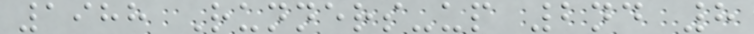1988 Runners-up 2nd 8
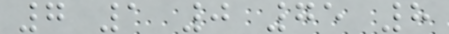7 1 0 75 8
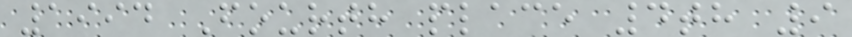1994 Fourth place 4th 9
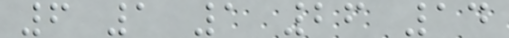6 1 1 26 14
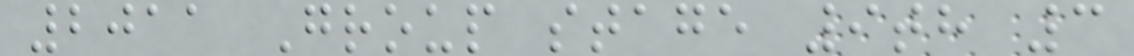2011 Group stage 9th 3
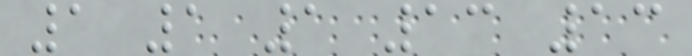1 1 1 13 13
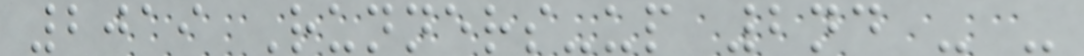2019 Runners-up 2nd - -
